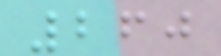260
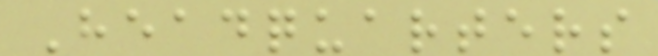Headquarters
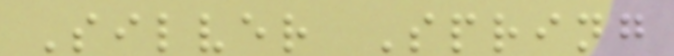Silver Spring
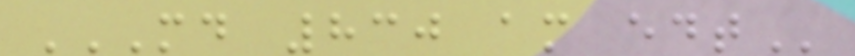MD 830 AM EDT
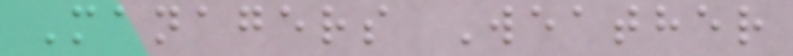Managers Weather
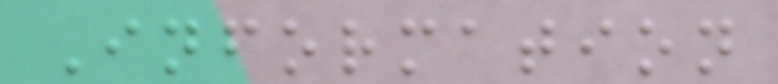Information
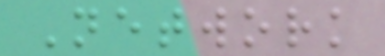Network
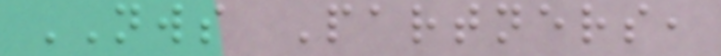NWS Partners,
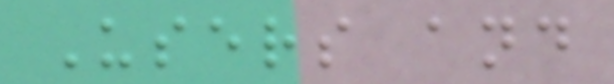Users and
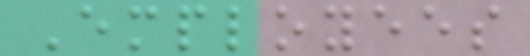Employees
